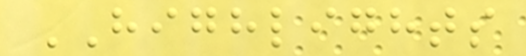HIGHLIGHTS
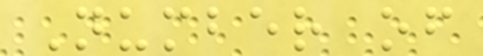Number of
